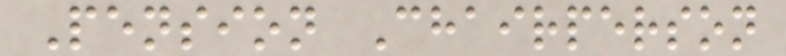Pension Chairperson
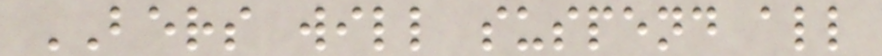BERS will suspend all
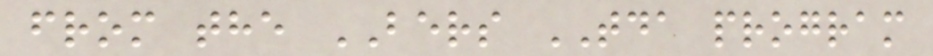from the BERS TDA program
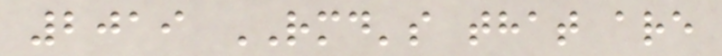2019 RMD's that are
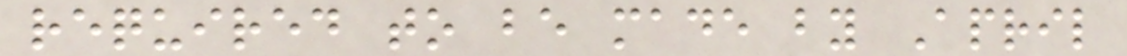required to be made by April
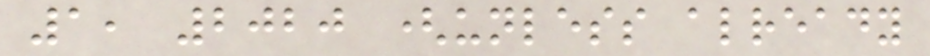1, 2020 (unless already
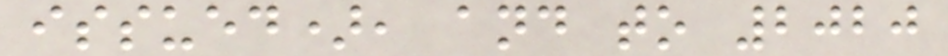issued), and to 2020
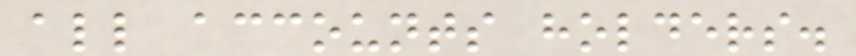all accounts holders.
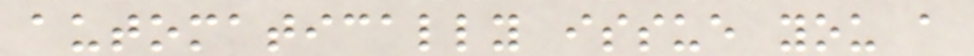automatically issue you a
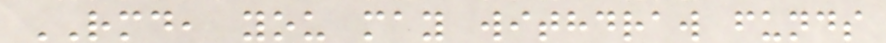RMD, you may withdraw funds
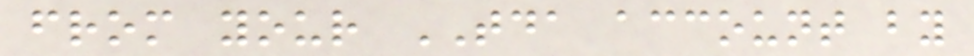from your TDA account by
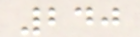240
